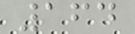164
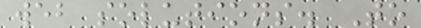web solutions. To
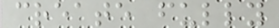create fully
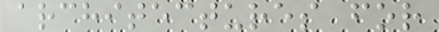architectures for
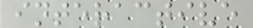interactive
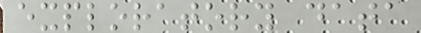exploratory data
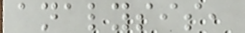analysis,
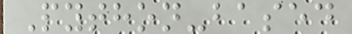Python-based
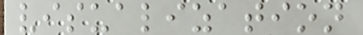visualization
